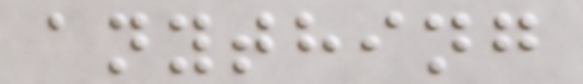anything
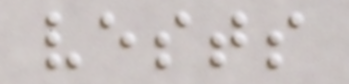vests
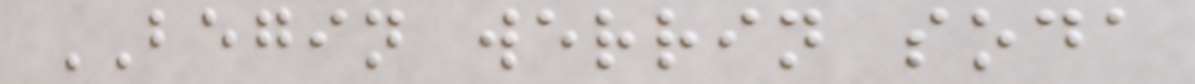BEGIN werrin soda
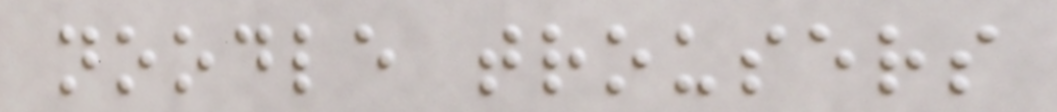noodle trousers
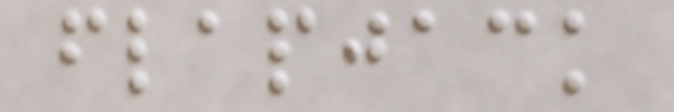flapjack
